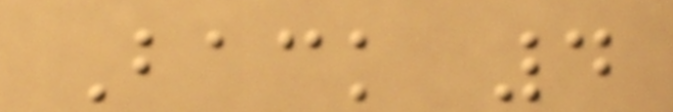Back 4
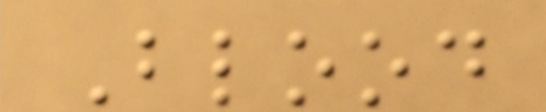Blood
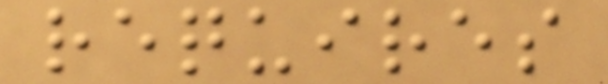requires
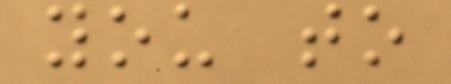you to
